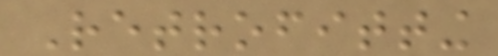Retrofitting
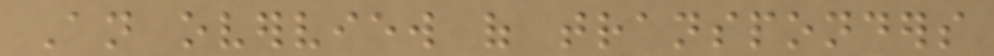An overview of transponders
